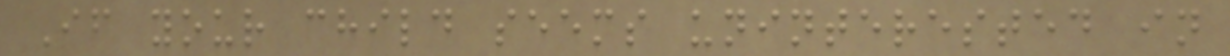If your child seems uninterested in
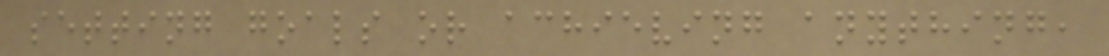setting goals or achieving anything,
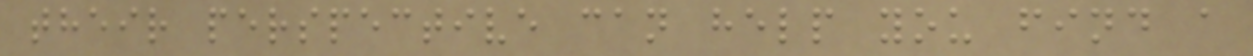their perspective can help you find a
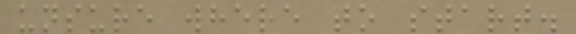unsure where to start.
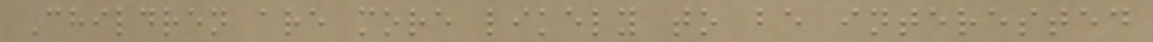Children are more likely to be interested
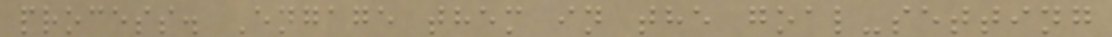process. Engage them in the goal-setting
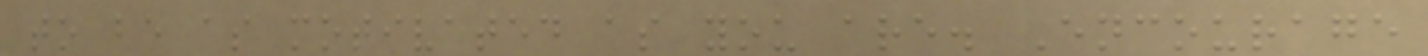to be as motivated as you are. Encourage
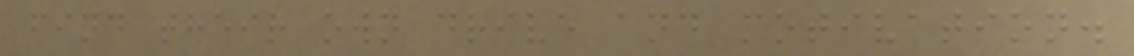find their own drive and motivation.
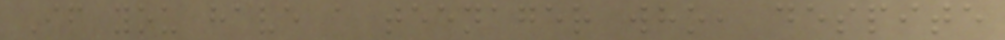If you have a teenager who, despite
